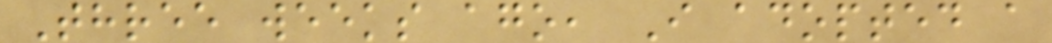Three weeks ago, I adopted a
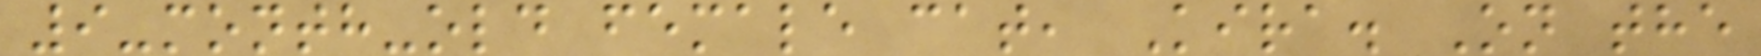9-month-old female cat, Kira. On the
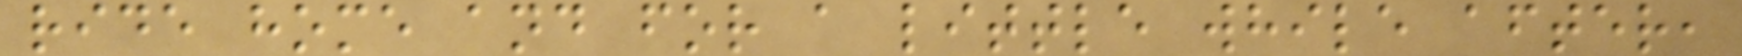ride home and for a little while after,
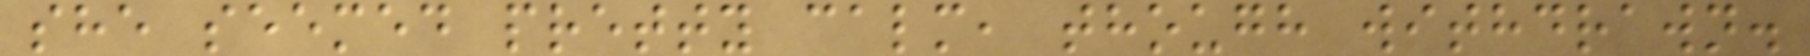she seemed pretty calm, though withdrawn.
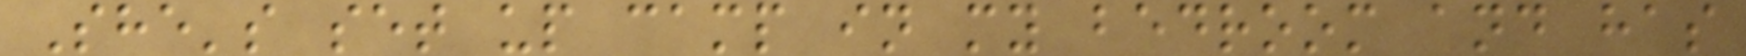She's set up camp in my bedroom and has
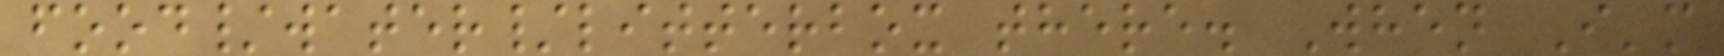food/water/litterbox there. When I'm
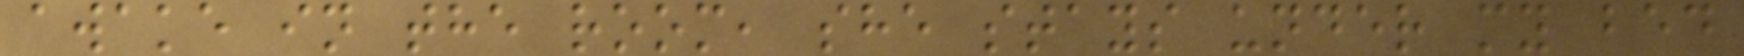awake in the room, she stays under my bed
